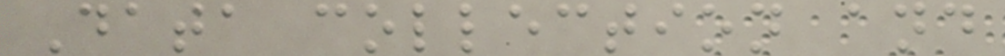Data collection and
